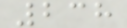238
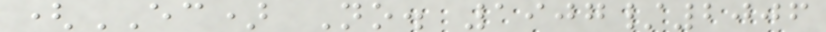(EC) No. 1907/2006
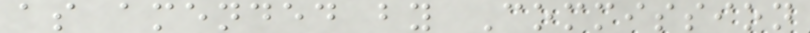as amended by Commission
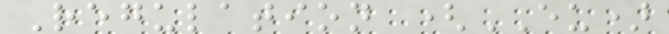Regulation (EU)
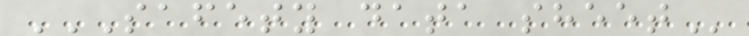SAFETY DATA SHEET
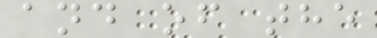and of the
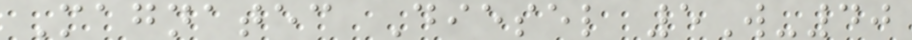Magnatec Diesel 5W-40
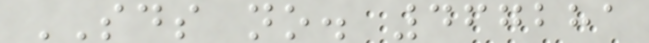SDS no. 467281
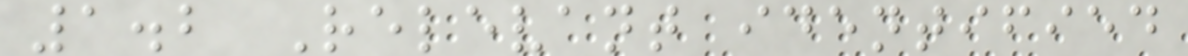1.2 Relevant identified
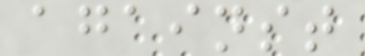against
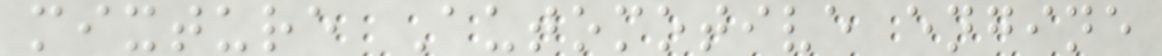mixture Automotive engine
